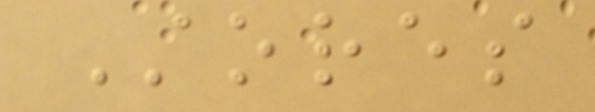Stores
